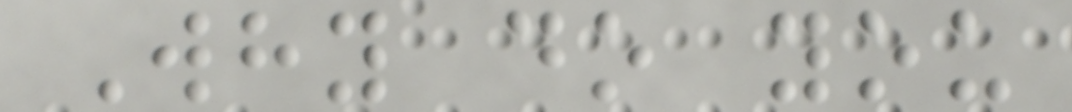Why do you
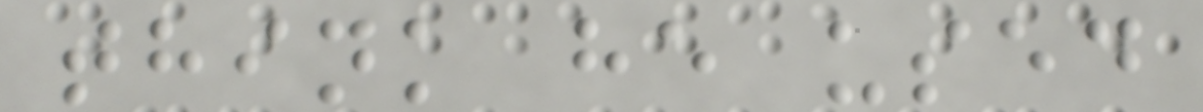think he used
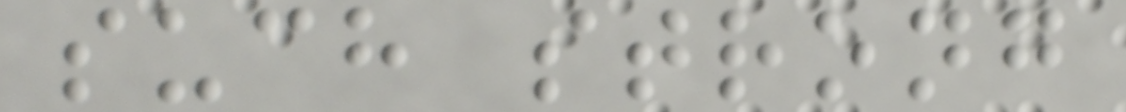such strong
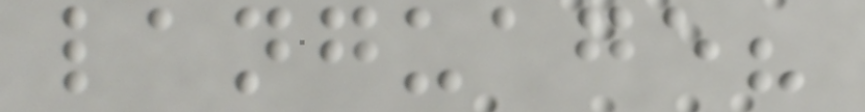language?
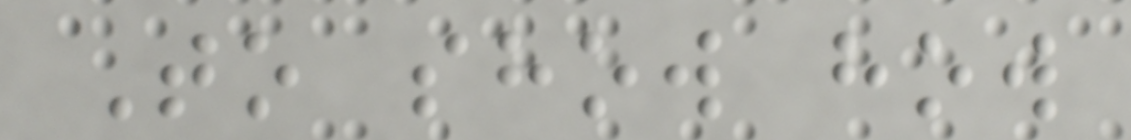To show how
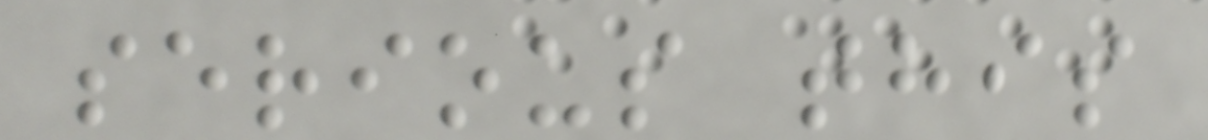serious this
